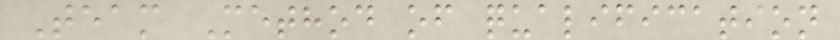Team Method of qualification
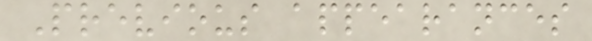Previous appearances
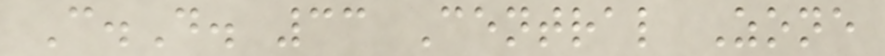C.D. 33 Central Zone
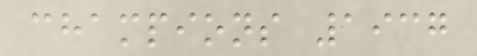champions 1937
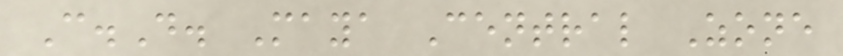C.D. Maya Central Zone
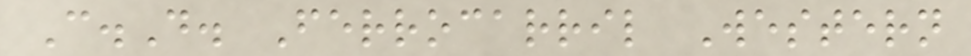C.D. Ferrocarril Western
